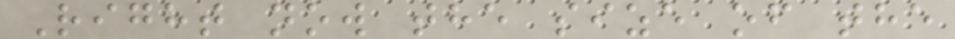Right now the size of the
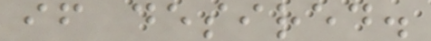if desired.
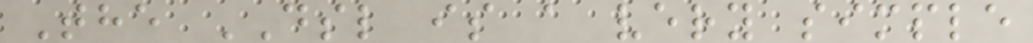The DSL is a very simple
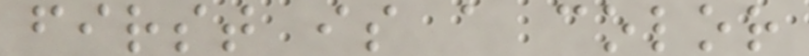first is a color
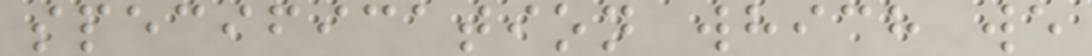specification which we
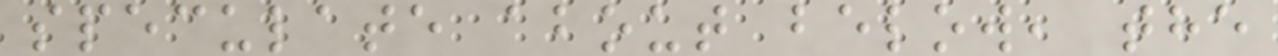speculate about below, the
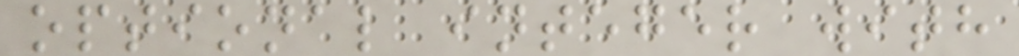optional integer with
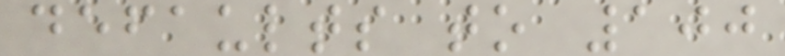defaults to 100
